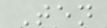Ten
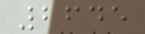2645
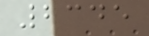2345
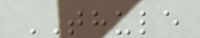THULE
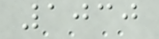1030
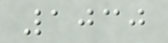1030
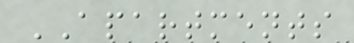APARTMENTS
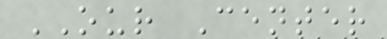OUR Center
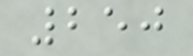250
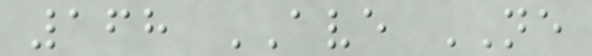168 AVE NE
